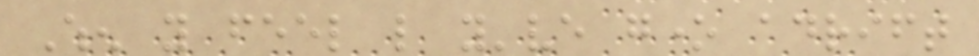When you feel like you've gone adrift
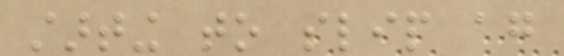starting to slip again
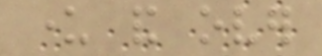under and over
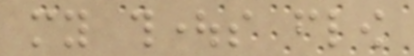my thoughts flow
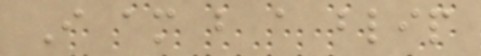I am but a blip
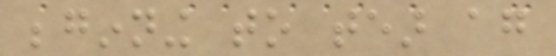beginning to tear again
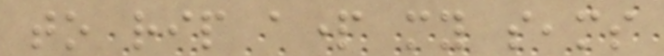to rip apart my seams
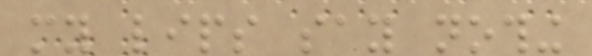my lips say nothing
